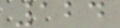124
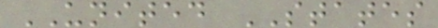UNITED STATES
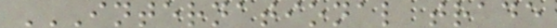INTERNATIONAL TRADE
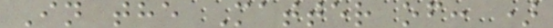In the Matter of: )
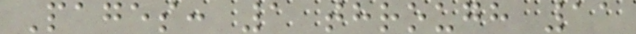Pages: 1 through 11
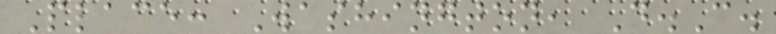Place: Washington, D.C.
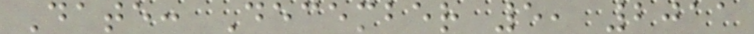Date: December 5, 2011
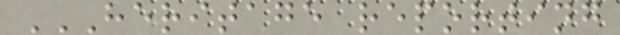HERITAGE REPORTING
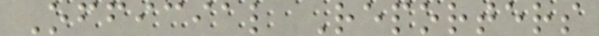Official Reporters
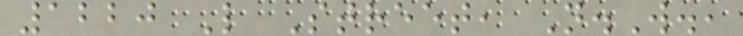1220 L Street, N.W.,
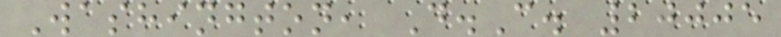Washington, D.C. 20005
